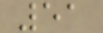51
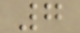7
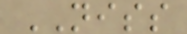NISS
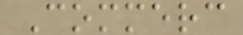Commerc
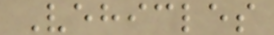Vehicles
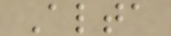Alta
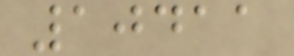10411
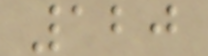120
